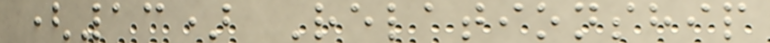(13) Relationship
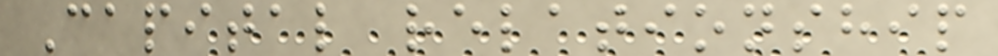Capital relationship
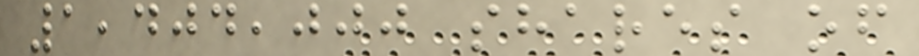1,404,000 shares of
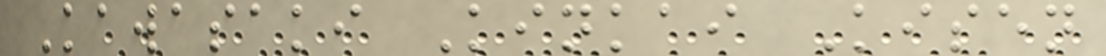Kawasaki Kinkai Kisen
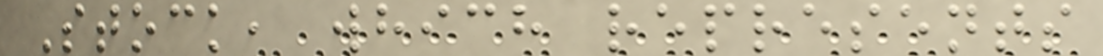Stock, which represents
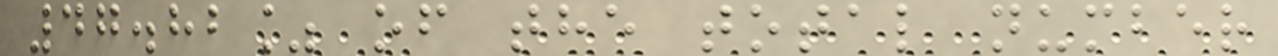47.82% of the total number
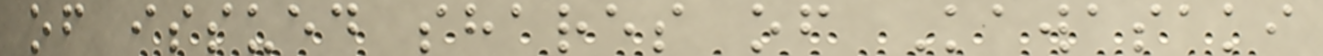of issued shares of Kawasaki
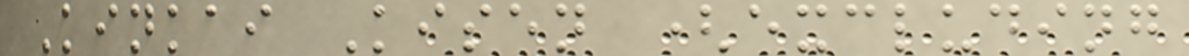Kinkai Kisen (excluding
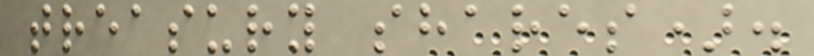treasury shares).
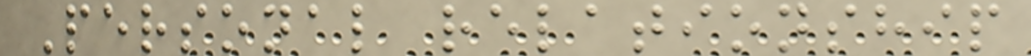Personal relationship
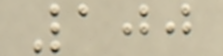100
